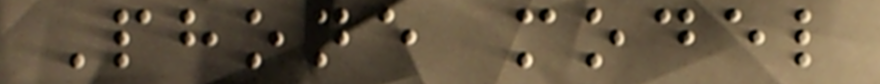Phone model
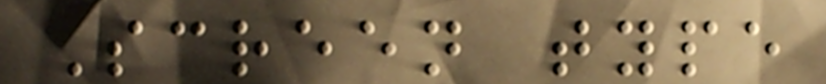Screen type
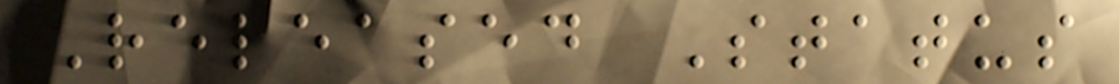Released Status
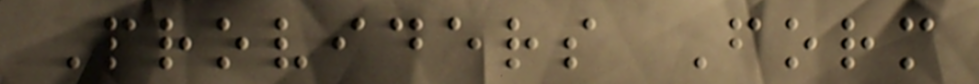Providers Form
